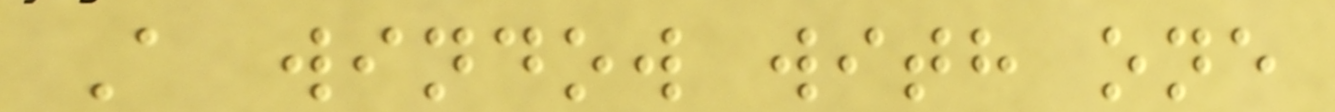A window with one
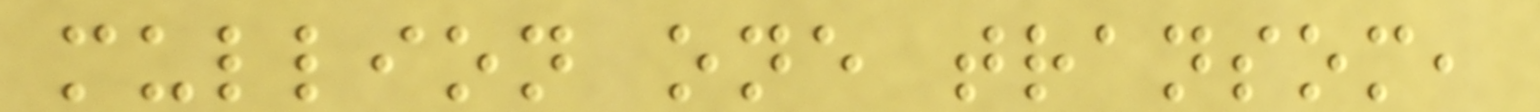mullion one transom,
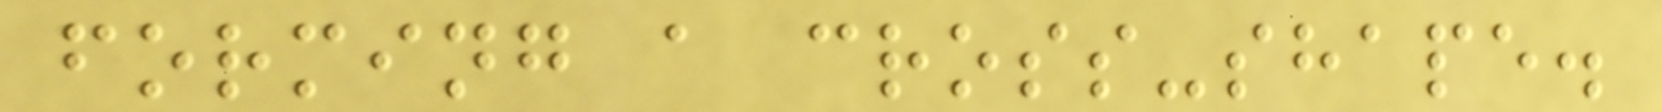forming a cross-shape.
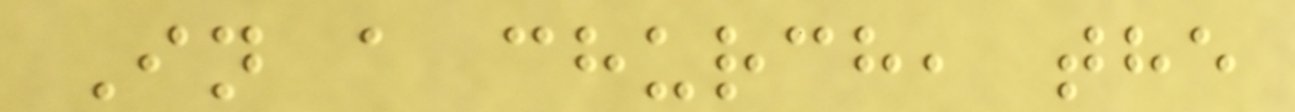In a church, the
